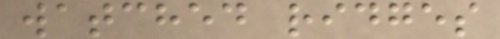watched ridges
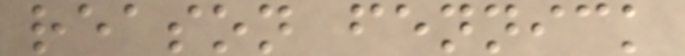reason fennick
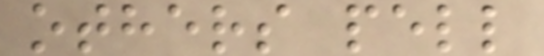others pell
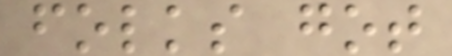folks got
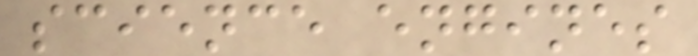science engines
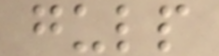gulp
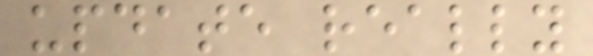update really
